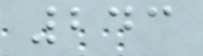243
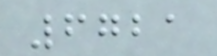6721
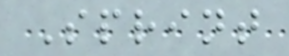Sprint
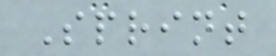Sprint
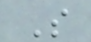S
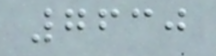7630
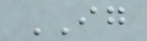IG
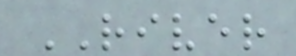RIVER
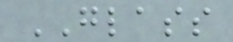GLASS
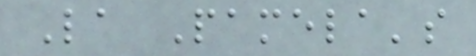La Pamela's
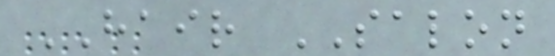HAIR SALON
